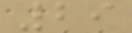29
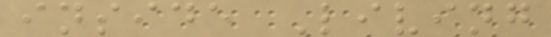inside Living
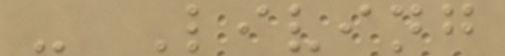- Living
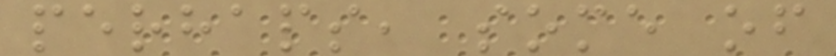perhaps, some of
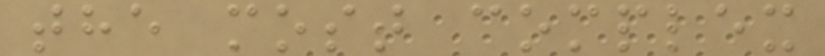the most complex
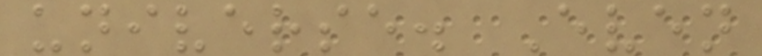universe. Even
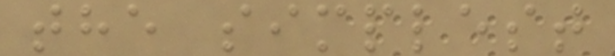the simplest
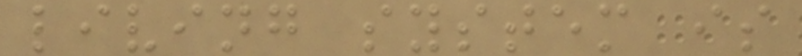living system is
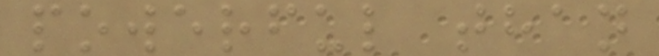powerful than
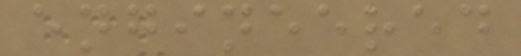engineered
